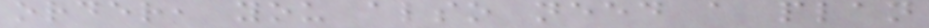order, you also need a plan
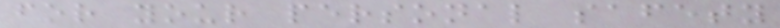for your personal safety
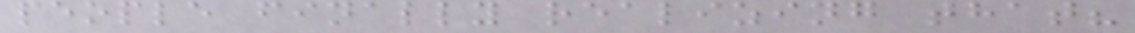people finally realizing that?
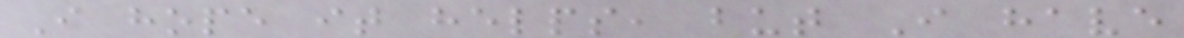I hope it helps, but I have
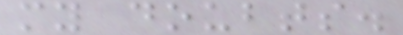my doubts.
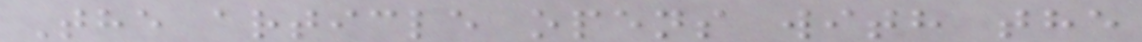The article opens with the
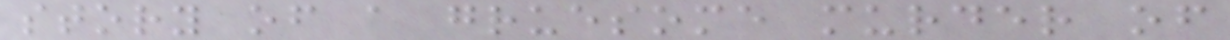story of a gruesome murder of
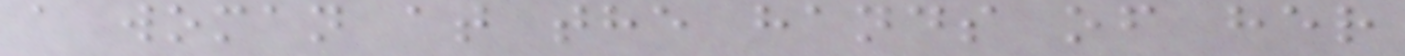a woman at the hands of her
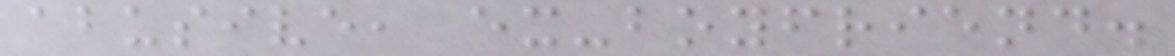abusive, ex-boyfriend.
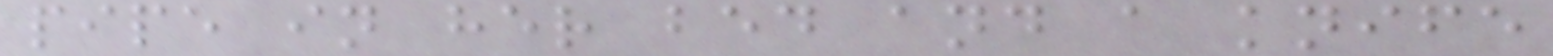pipe in her bed and a knife
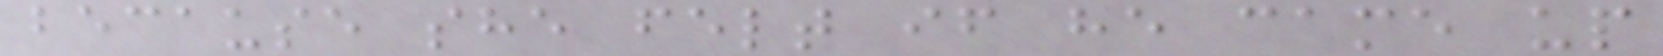because she felt if he came up
